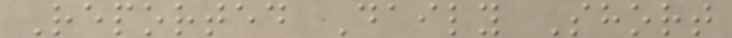Reported Daily Short
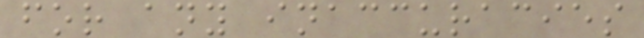for any inaccuracies
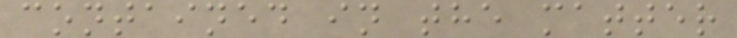contained in the matter
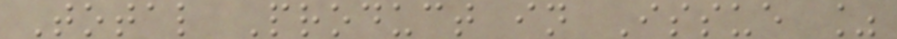Total Product in Issue %
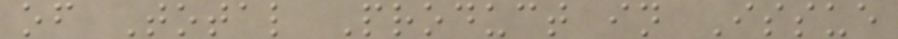of Total Product in Issue
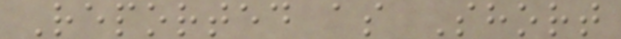Reported as Short
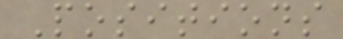Positions
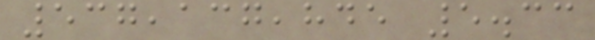537,137,845 5.33
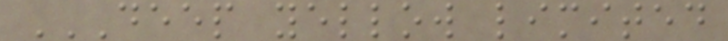DEEP YELLOW LIMITED
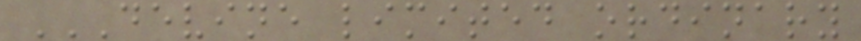DEVINE LIMITED ORDINARY
